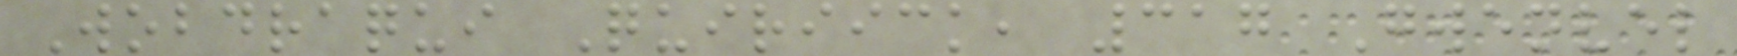Wobdraqui Quiriick, 317 Gwenvel
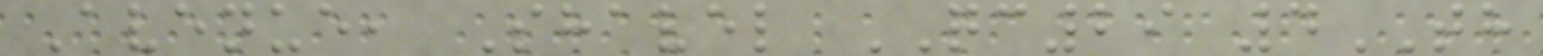Avenue, Shavel QC29 4TH
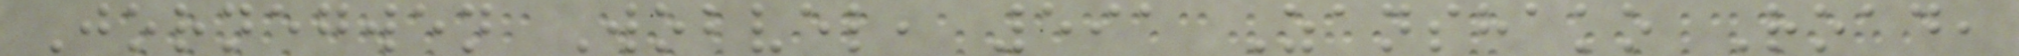Jornegwen Wobvel, 591 Zanshako Road,
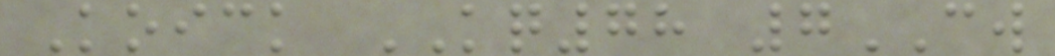Koick KQ78 7CW
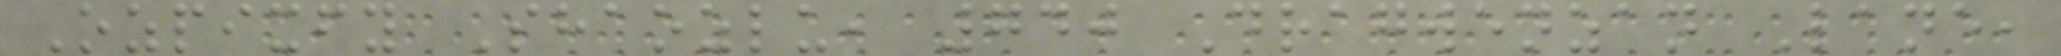Ozpixfy Shaozlu, 740 Dragwenzan Lane,
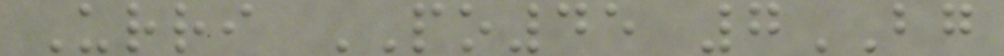Urri PO45 7BG
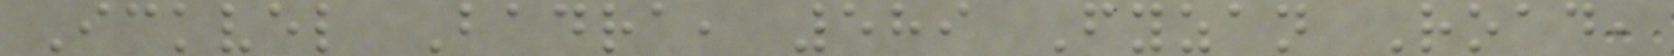Ickvel Badra, 589 Fyzan Road,
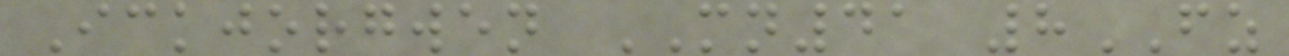Ickjorgwen MN41 8FZ
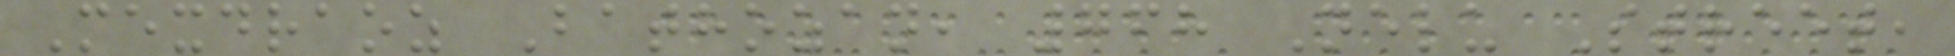Mexdraoz Bathozan, 768 Nelu Street,
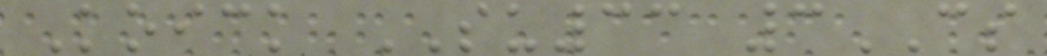Koick SU33 3CS
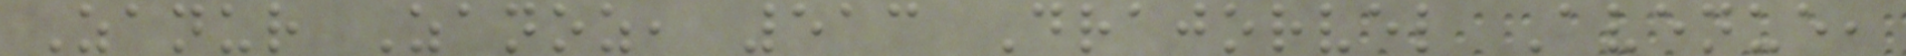Zanur Zanoz, 513 Drajorvel Avenue,
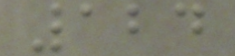124
